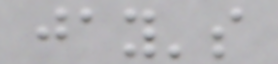jay's
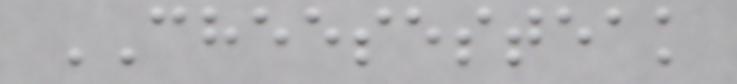CHEESESTEAK
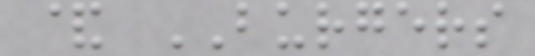& BURGERS
